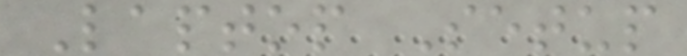Laptop Setup
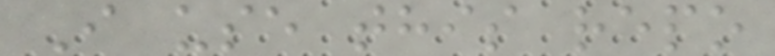I use this repo
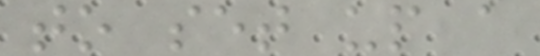to set up a
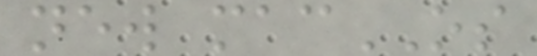new macOS
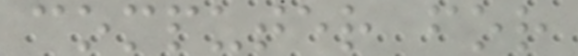computer for
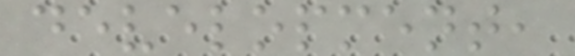development,
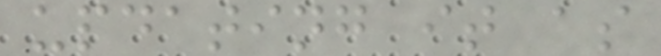updating it as
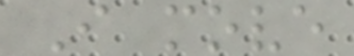I move
